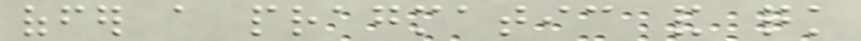offer a pragmatic and quick
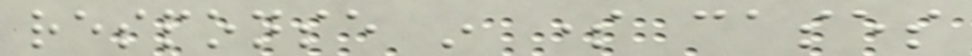response in some cases
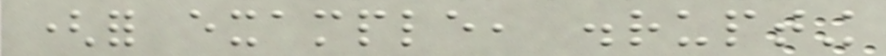(for example, disrupting
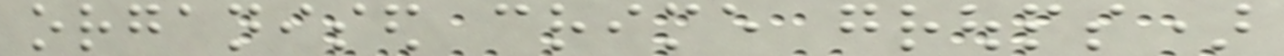organised crime groups)
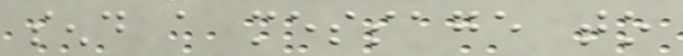send a message to
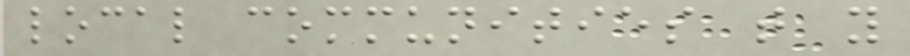local communities that you
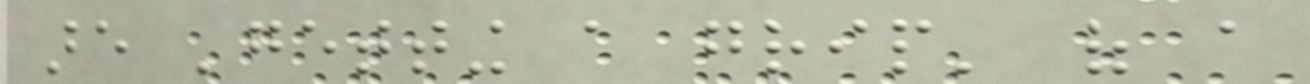are 'getting a grip' of a
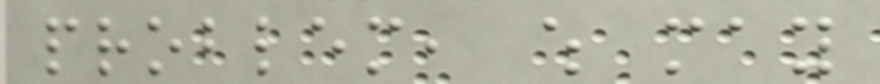problem, which may
